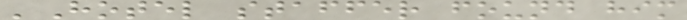'Hotel staffer found him
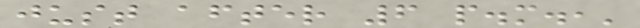just after 6 p.m.,'
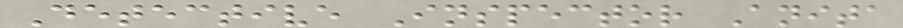Detective Inspector Anita
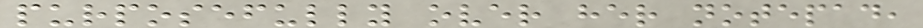purposefully over her notepad,
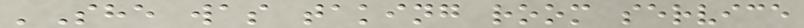'She was taking room service
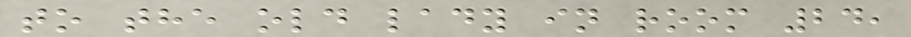to the old lady in room 24,
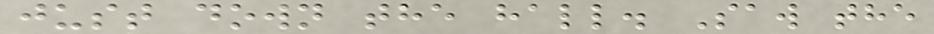just down the hall. Saw the
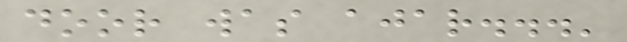door was ajar...'
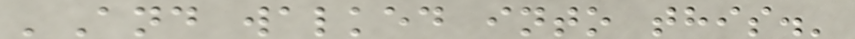'And walked into this.'
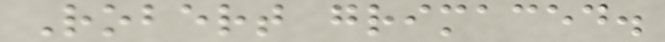Robert grimaced.
